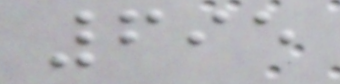695
